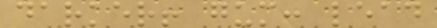darker! gum: lead
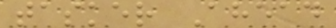tasker Ahead
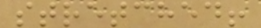stretched!
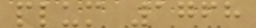plum 1768
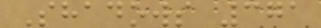Shadows 371
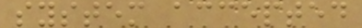system accepted
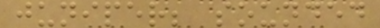juniper; sounded
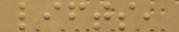lifts,
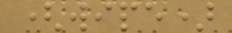(wipe)
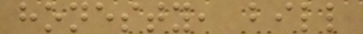honesty, bill
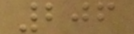206
